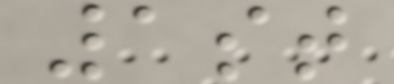1st
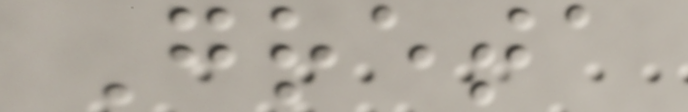Greta
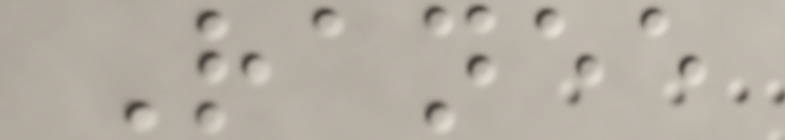Ranee
